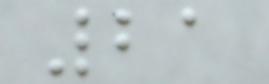21
